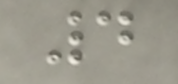4
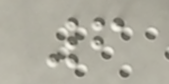6
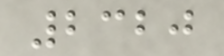2320
